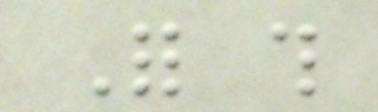For this
